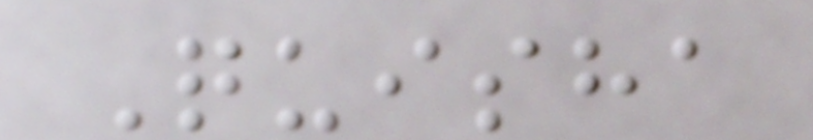Quisha
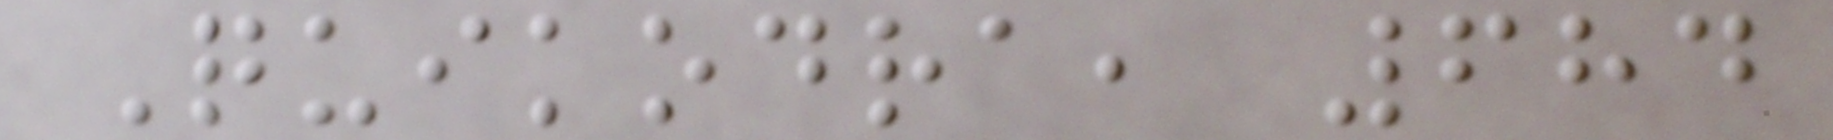Quikodra, 684
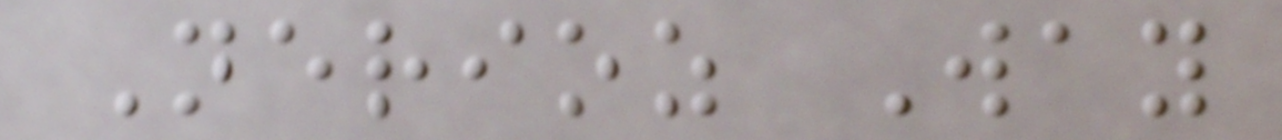Nerioz Way
